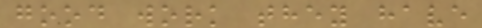good work they have
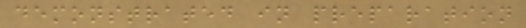demonstrated in preparation
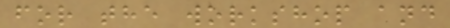for the workshop and
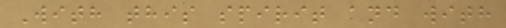With this spirit and with
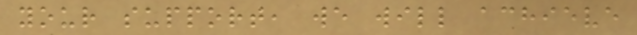your support, we will achieve
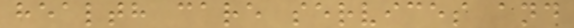health care services and
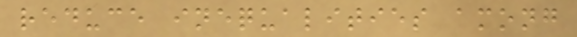reduce inequalities among
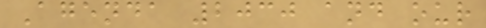Agenda 2030 and our
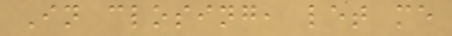In closing, let me
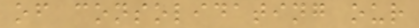of consolidating our
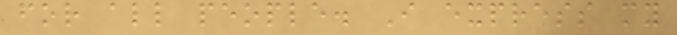for all people. I express my
